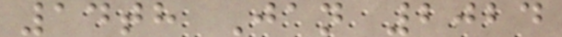14th Jan 2024
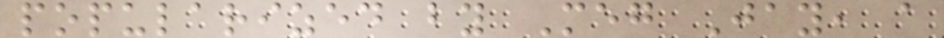popularized by Meg Jay, a
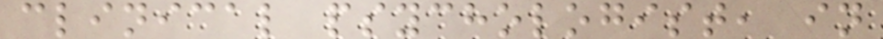clinical psychologist, in
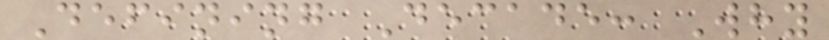Defining Decade: Why
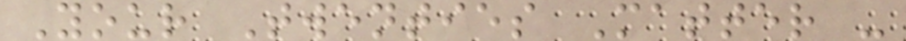Your Twenties Matter -
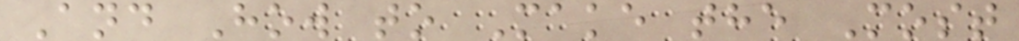And How to Make the Most
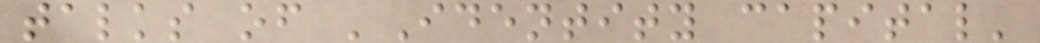talks of 'Identity capital'
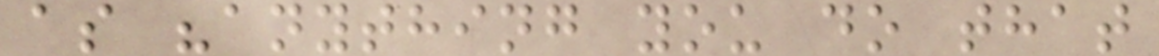as "anything you do that
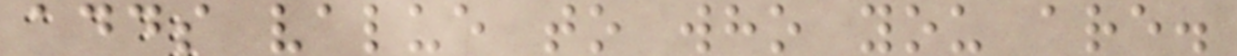adds value to who you are.
